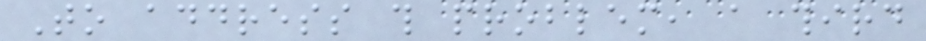To address this problem, a third
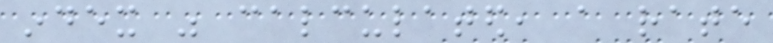index was calculated, a rate
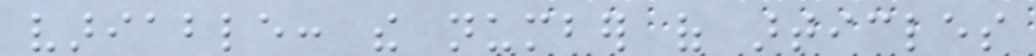variable: the number of articles
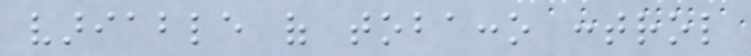variable of tobacco control
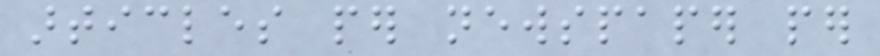articles per newspaper per
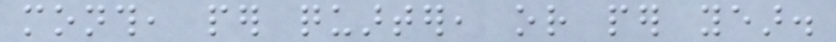month, per quarter, or per year.
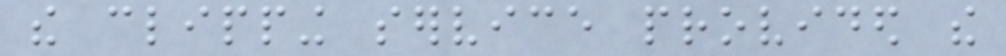the clipping service provided the
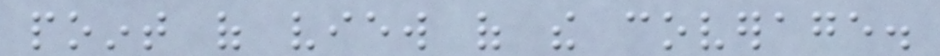point of view of the coverage.
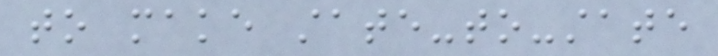to make state-to-state
